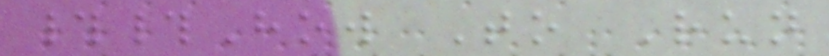##How To Run
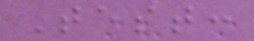Test:
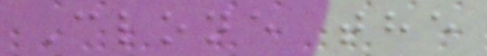Clone the
